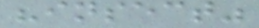"insect"
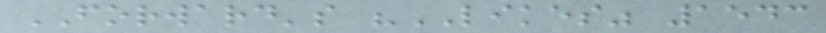FORWARD's "LIKES" 1543
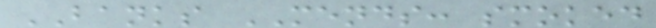BANKS MENDS: smoked
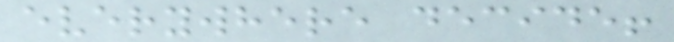everywhere decide!
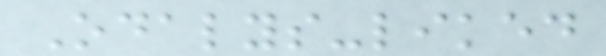Odalys-liked
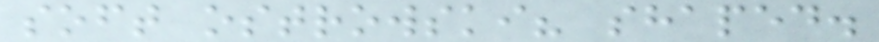soft ostrowski? shaped.
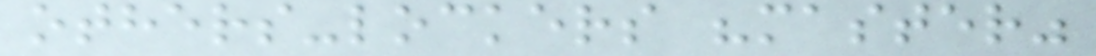others-lockers "master"
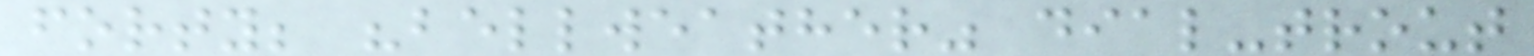forty; "bellweather" dial-trout
